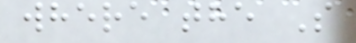where the S
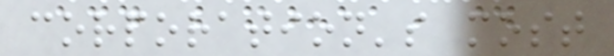corporation's most
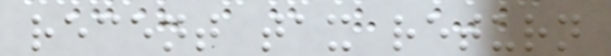recent tax return
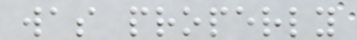was properly
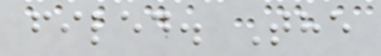filed. The
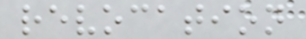revocation
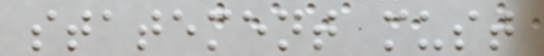statement must
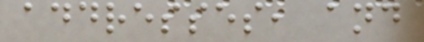addresses, and
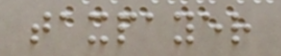taxpayer
